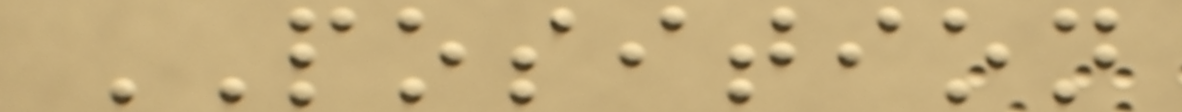POSITION
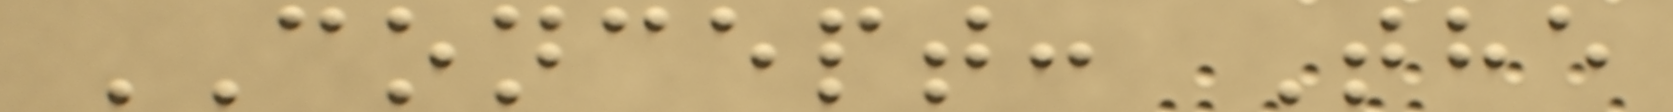CONCEPT: The
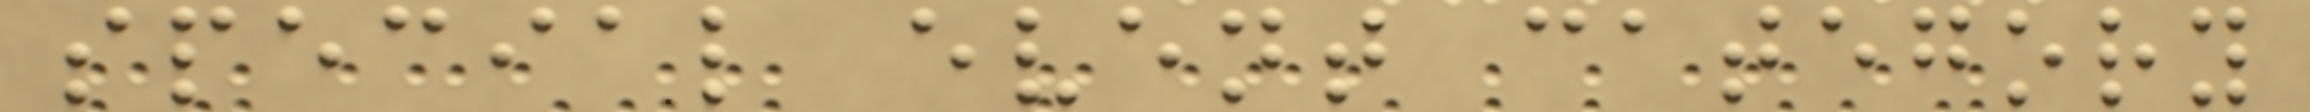special event category
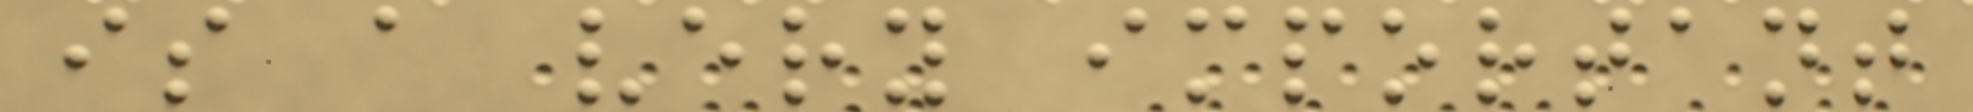is a very important
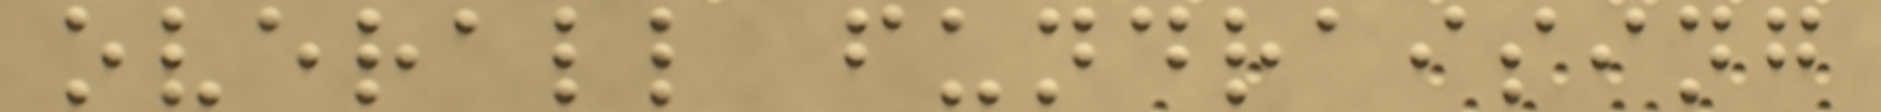overall fundraising
